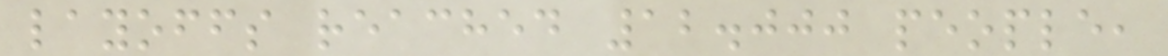layoffs reached 12.000 people,
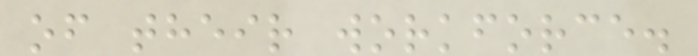of their workforce.
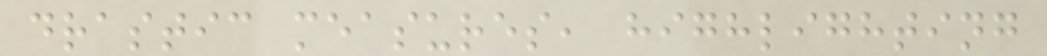drastic measures, highlighting
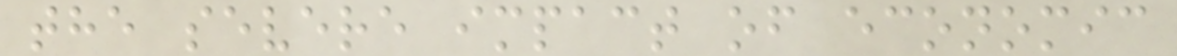the severe impact of economic
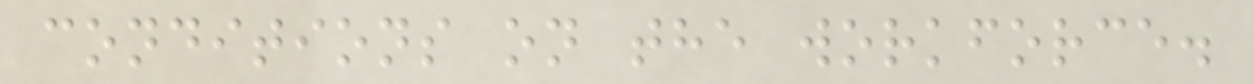conditions on the workforce.
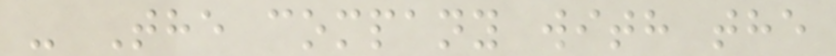- The company with the
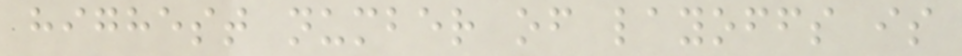highest number of layoffs is
